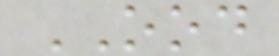OOD
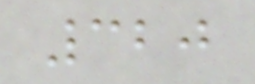320
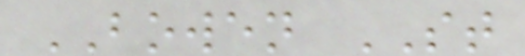BOWEN ST
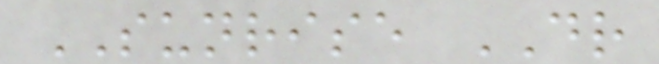SUNRISE DR
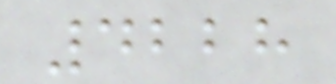4228
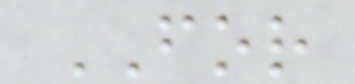FOR
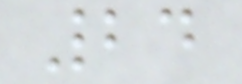24
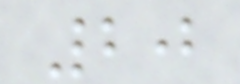20
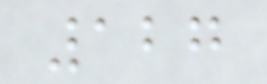127
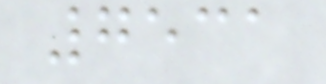7531
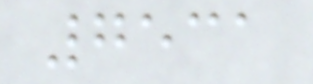7531
